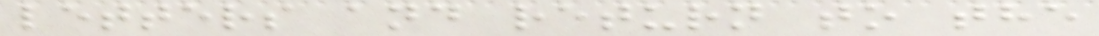letters and return to the
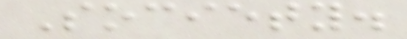Society.
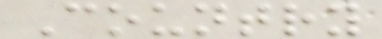Country
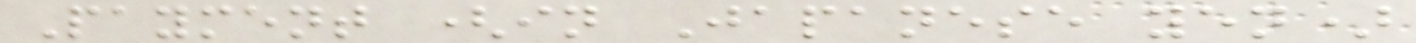Payment (in Japanese yen)
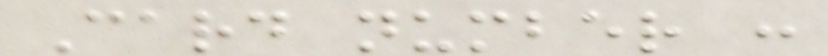Card number :
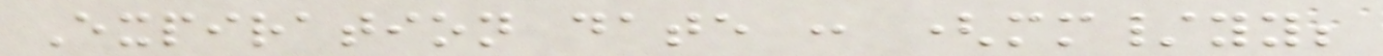Expiration date : (mm/yy;
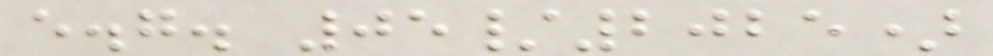e.g. 05/2025)
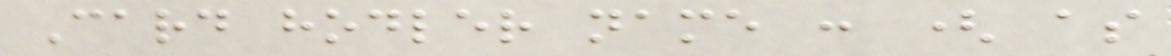Card hodler name : ( as
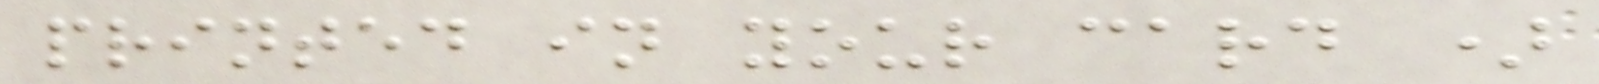printed in your card )
